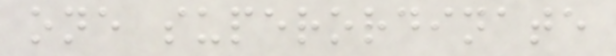one superordinate
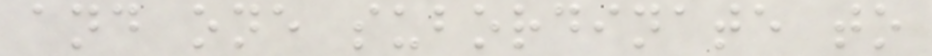and one subordinate to
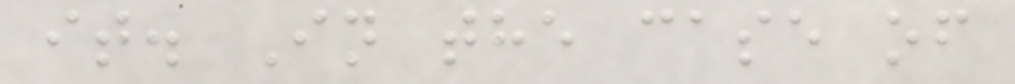it. In the case of
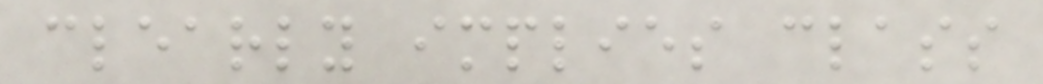clearly implies class
